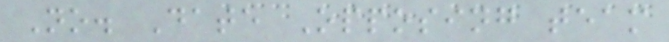No. Date Opposing team
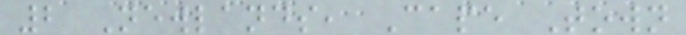2 Newlands, Cape Town
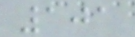101
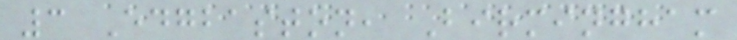3 Edgbaston, Birmingham
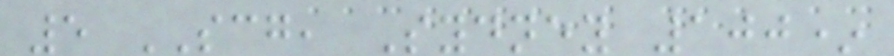5 SCG, Sydney 100*
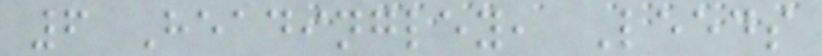6 Headingley, Leeds
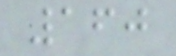160
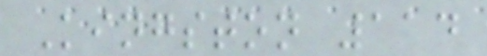Kingston 114
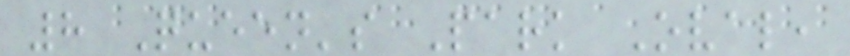8 Queen's Park Oval,
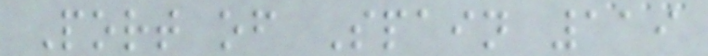Port of Spain 119
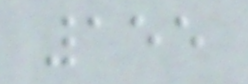155
